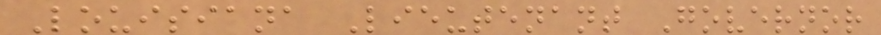Louisiana Lieutenant Governor
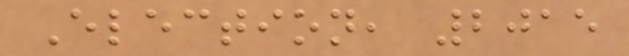Election, 2015
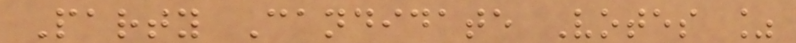Party Candidate Votes %
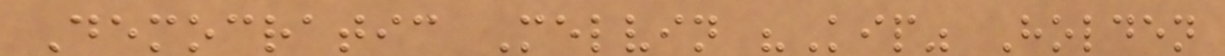Democratic Melvin "Kip" Holden
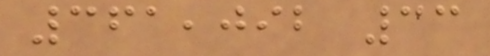361,092 33
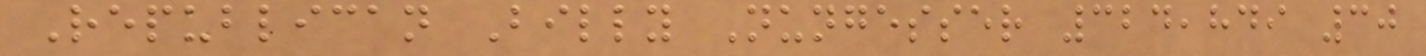Republican Billy Nungesser 324,849 30
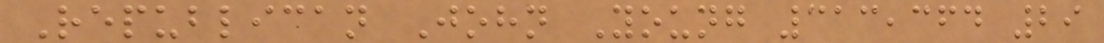Republican John Young 313,364 29
